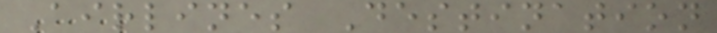Airlines Destination
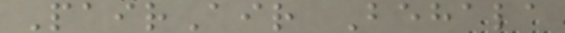PairAir Behala
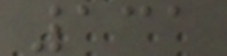131
